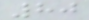80
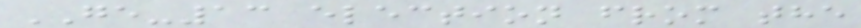GE-13 election from the
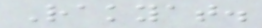Rakyat.
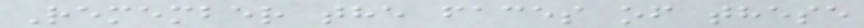Remember the faces of these
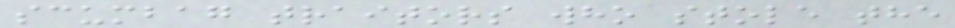scumbag traitors who stole the
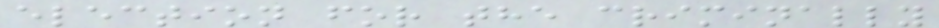election for the criminally
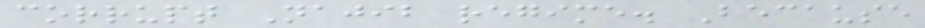corrupt Najib regime. Because
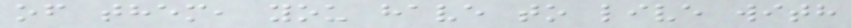of them, you have to live with
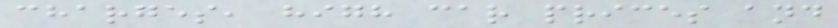charges, high car prices and
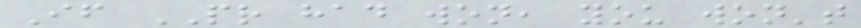If PR had won, you won't
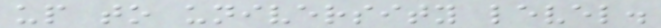up to university level.
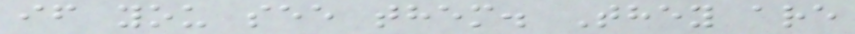if you see them. They are
